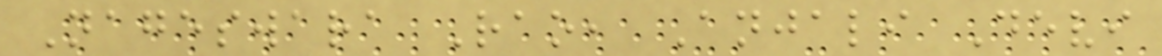Nageswara Rao, Anjali Devi
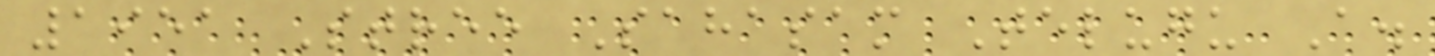1951 Stree Sahasam Telugu A.
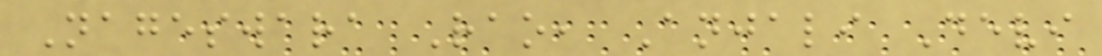Nageswara Rao, Anjali Devi
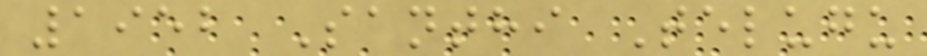1952 Santhi Telugu
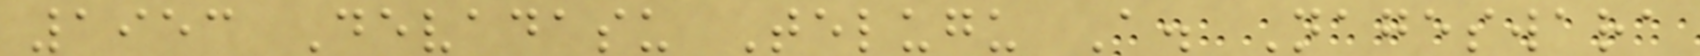1953 Devadasu Telugu A. Nageswara
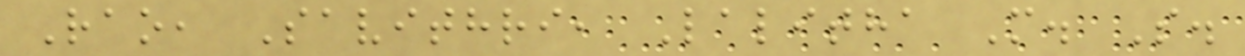Rao, Savithri, Lalitha M. S.
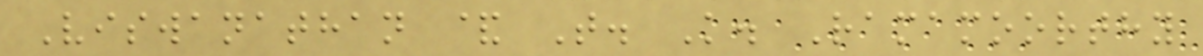Viswanathan & T. K. Ramamoorthy
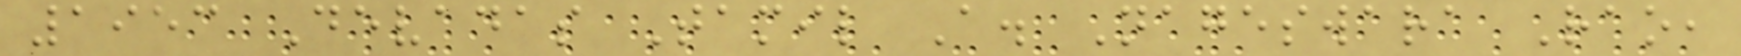1953 Devadas Tamil A. Nageswara Rao,
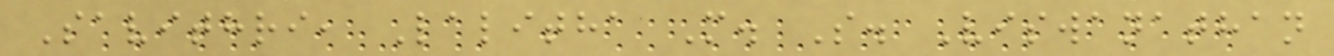Savithri, Lalitha M. S. Viswanathan
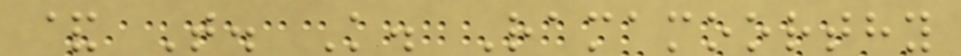& T. K. Ramamoorthy
